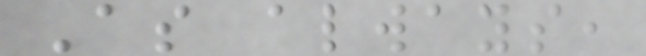As always,
